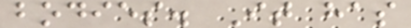bodies. It has
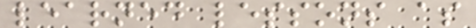learned lessons as
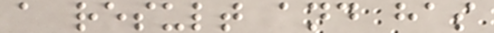a result and has
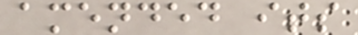amended its
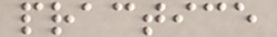practice
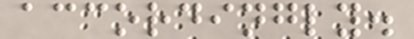accordingly.
